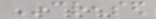Increased
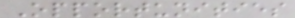Opportunities
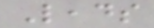Leads
